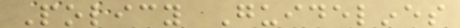Policy Guidelines
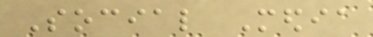Social Media
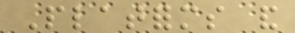Platforms and
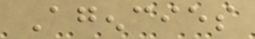Agencies
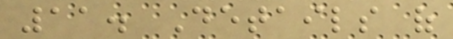11. Details of
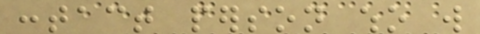contact person who will
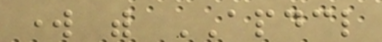work with APDCL
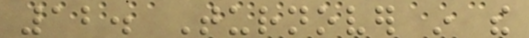12. Turnover in the
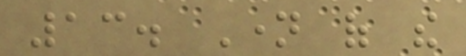13. Name of the
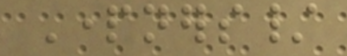Partners/
